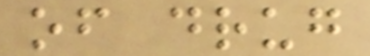of drug
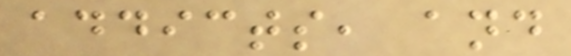addicts, and
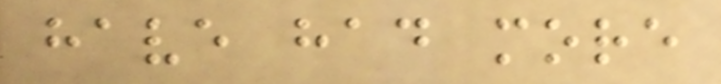have had more
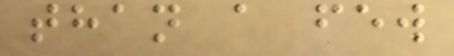than a few
